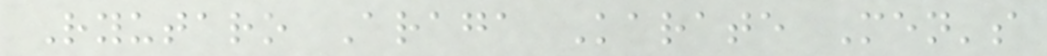Ryutaro Araga Karate Men's
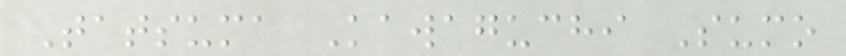Tatsuma Kawaguchi Sumo
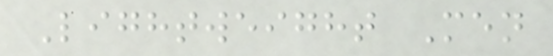Lightweight Men
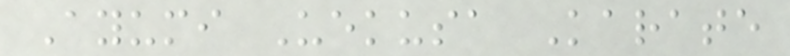Ayumi Uekusa Karate
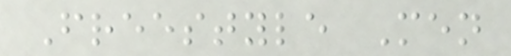Freestyle Men
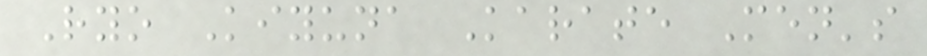Ryo Kiyuna Karate Men's
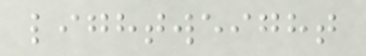lightweight
